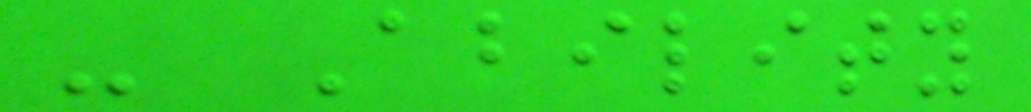- Ability
